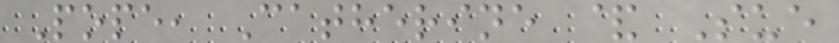Pope, Catherine & Sue
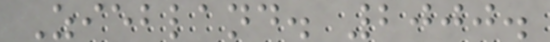Ziebland. 2000.
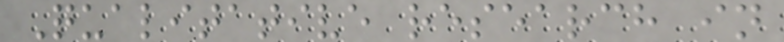Qualitative research in
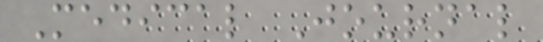Medical Journal
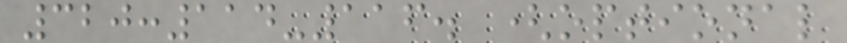320:114-116. (optional
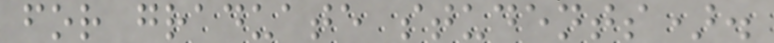for graduate students).
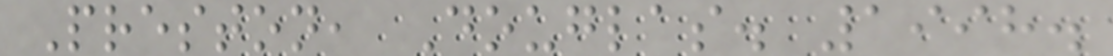Preston, Douglas. 1998.
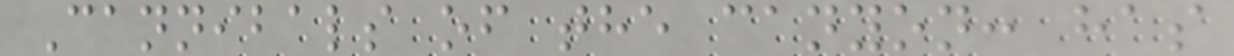Cannibals of the canyon: has
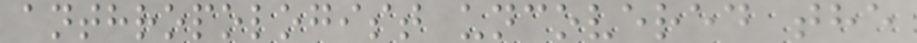anthropologist uncovered the
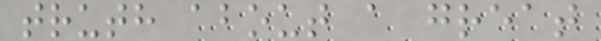truth about a great
